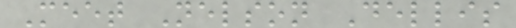Meet Nelson Dellis
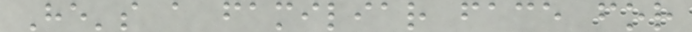He's a familiar face for
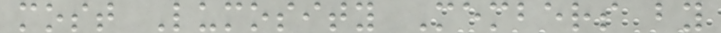most Lumosity Members by
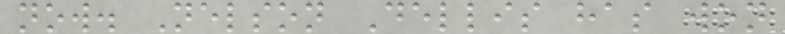now. Nelson Dellis has won
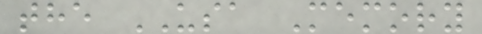the USA Memory
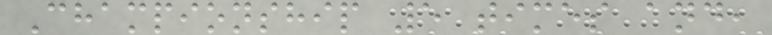Championship 5 times and,
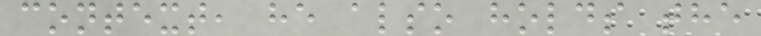context, he also holds the
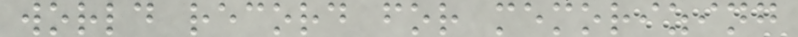world record for memorizing
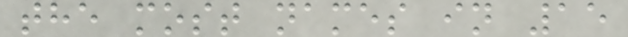the most names in 15
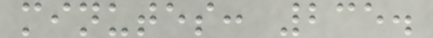minutes: 235.
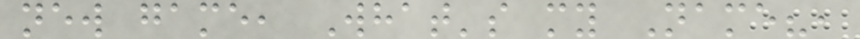new game, What's my Name?,
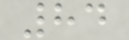84
